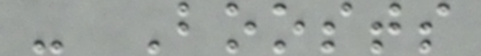- Boosts
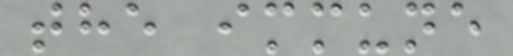the immune
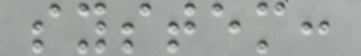system:
